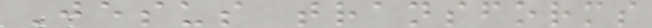Jesus transforms
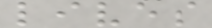lives
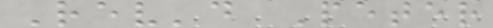Rev'd Peter
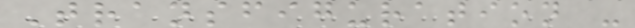Transfiguration -
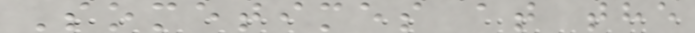Sometimes at the
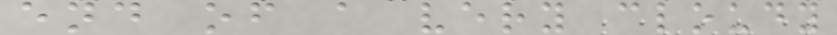end of a very cloudy
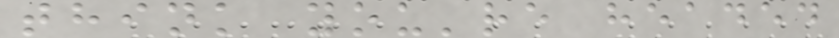think you're headed
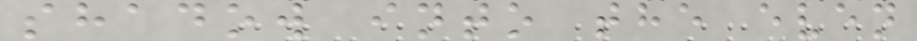shadow into the even
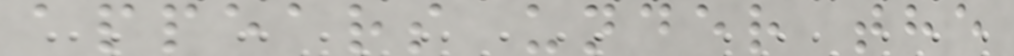appears under the
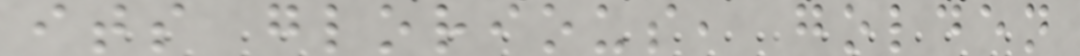its glorious, golden
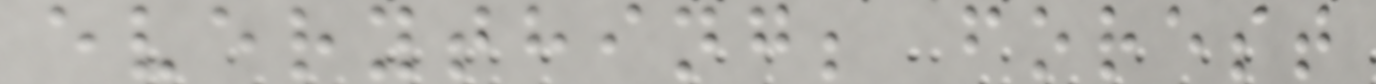everything; forest
